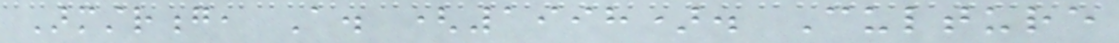Armstrong, A. (1998). Culture
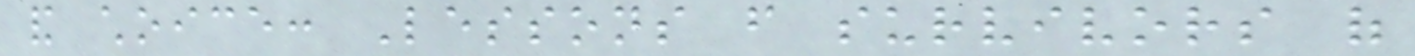and choice: Lessons from survivors of
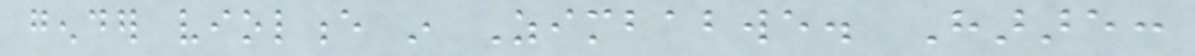gender violence in Zimbabwe. Harare:
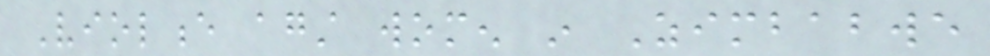Violence against women in Zimbabwe
